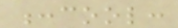:cool:
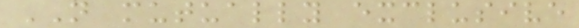NOT mutually exclusive
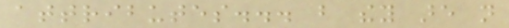attributes... but they are not
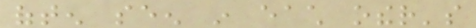often seen in each other's
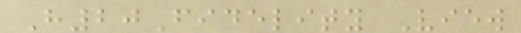H20Fidelity View
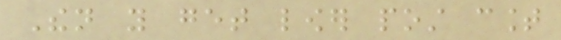Then you get lower post count
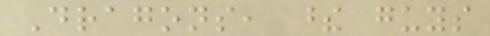Dragons, these guys
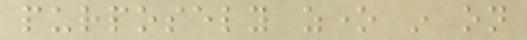purposely zone in on
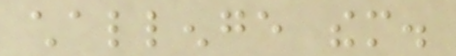challenge them.
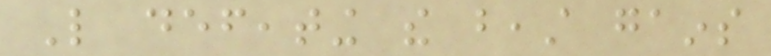Like defeating the beast gains
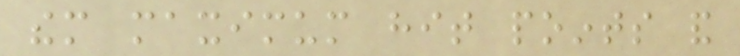them maximum hit points and
